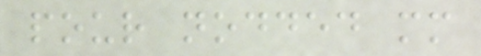pour nodded mm
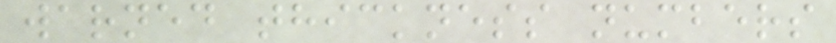warned thickness numbers
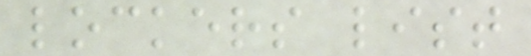lockers list
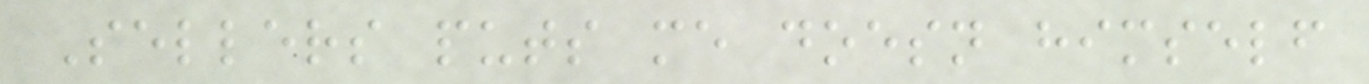Sellers puts me doesn himself
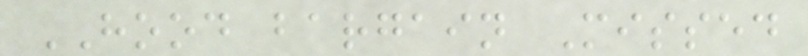HOOD bargain Missed
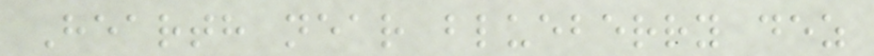Hearth near blueberry dez
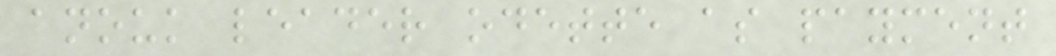anouk leader odette as payment
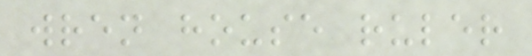wren house ruler
